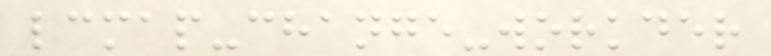lcmap-change-workder
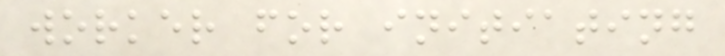worker for initiating
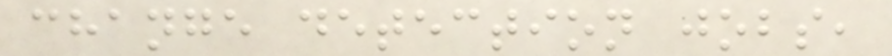change detection jobs,
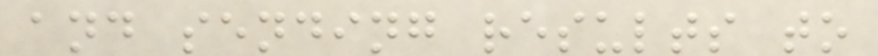and sending results to
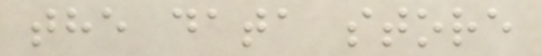the data store
